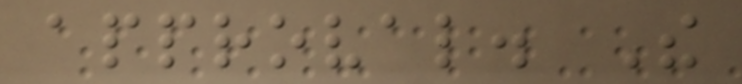approval. The
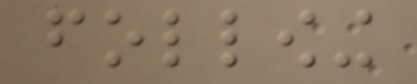following
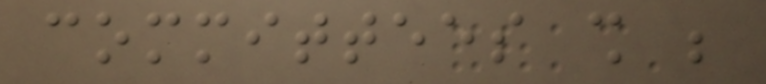committees shall be
